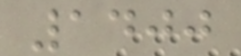1400
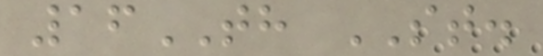16TH ST.
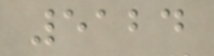5124
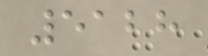5128
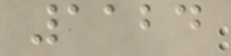1124
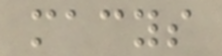macys
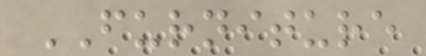FURNITURE
